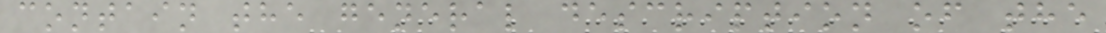contain the general description of the
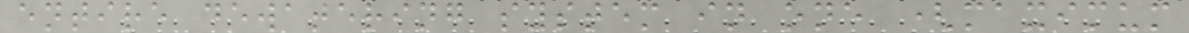entire dewatering system in one (maximum
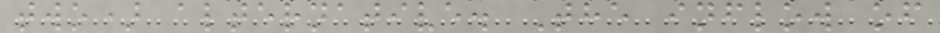two) alternative. The inflow of
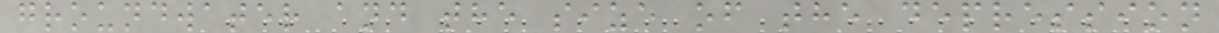groundwater and the size of the depression
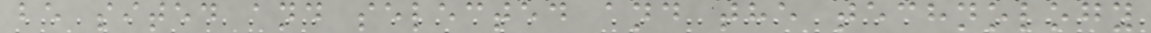be sited and selected and the technology
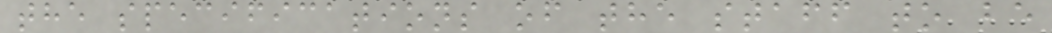the specifications of the staff to be
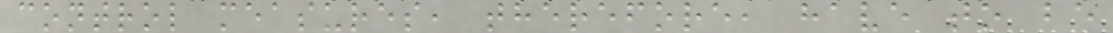control measures, therefore, have to be
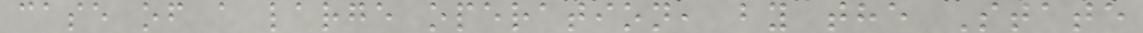case of a large operation, by the State
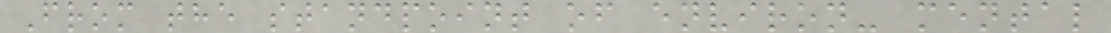From the standpoint of environ- mental
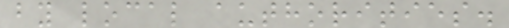by local authorities.
